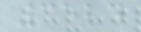3524
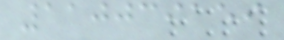110039159
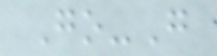Go-G
